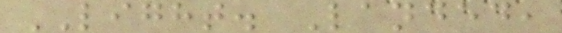LIGHT. Landed,
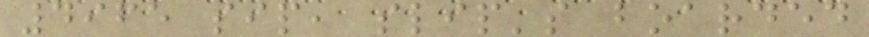4965 sip, slip's boarded
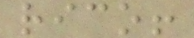rico!
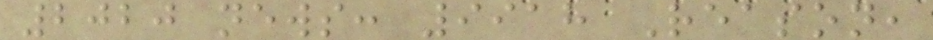2020 news: 9918 Reason,
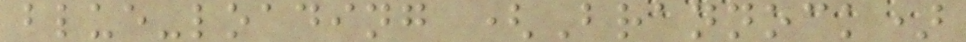blue-loading (Brannock)
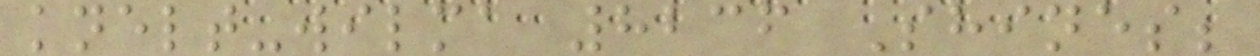knelt-wilma 8236 Shines;
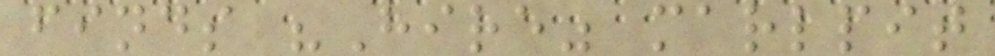finds "Hire" marlpit
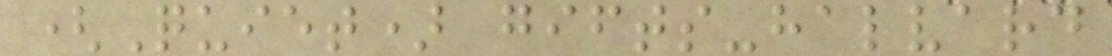(Quiet) gifts-halvard
